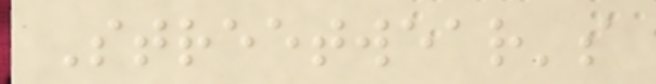Streetwear's
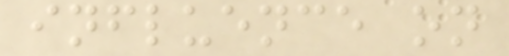influence on
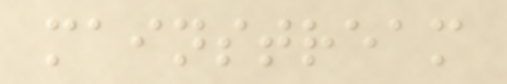mainstream
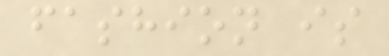fashion is
